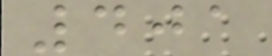401
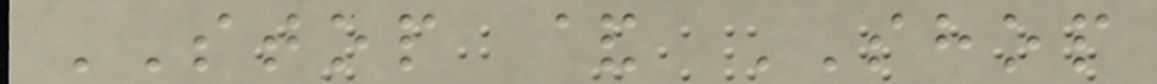STOP & SHOP
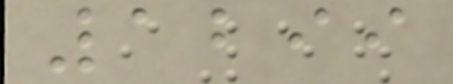1299
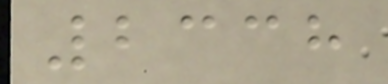2338
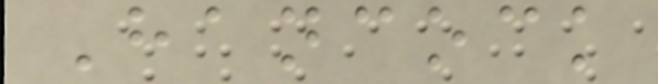Hancock
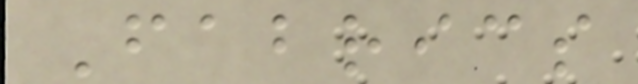Fabrics
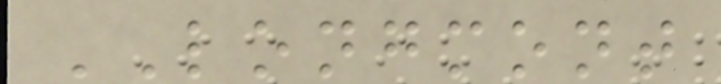LONGMONT
